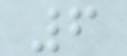6
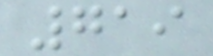719
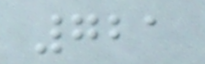721
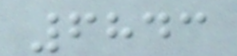6843
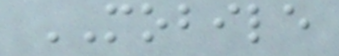MOBILE
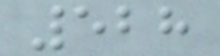528
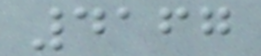4167
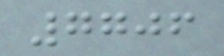7706
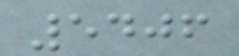5406
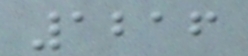1216
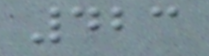423
